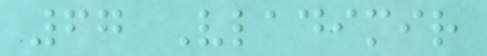67 Vladimir
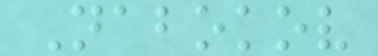Nabokov
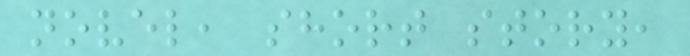novel, short story,
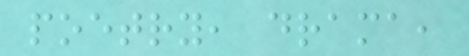poetry, drama,
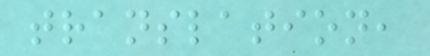translation,
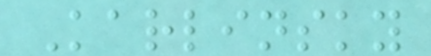Karlinsky
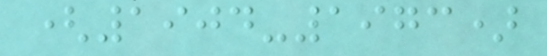(1904-1973)
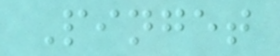Pinget
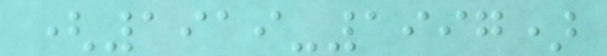(1919-1997)
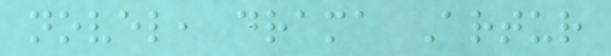novel, drama Artur
